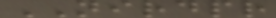NIRDPR
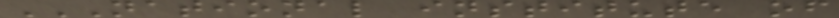NATIONAL INSTITUTE OF
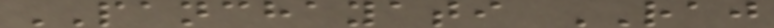PANCHAYATI RAJ
